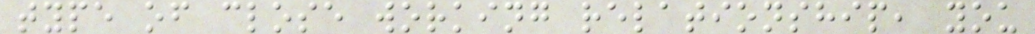type of close working relationship, you
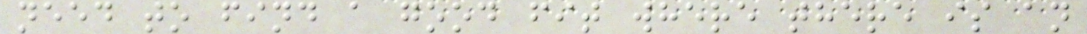need to find a good fit where there is an
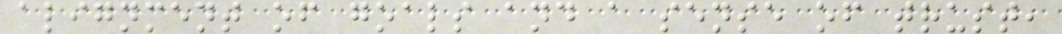alignment of goals and a sense of trust,
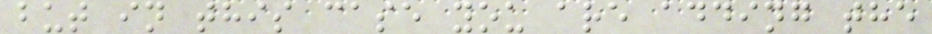but in this case you are adding the
